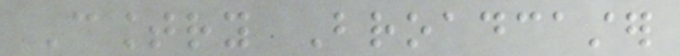Country Broadcaster
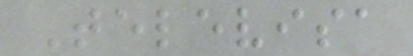Televisa
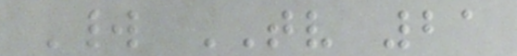World TV 21
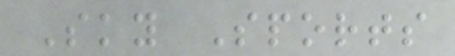Sky Sports
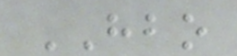HBO
